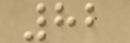82
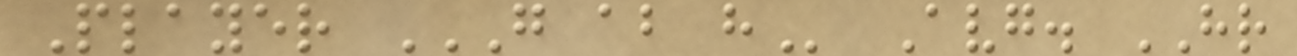Player G AB H Avg. HR
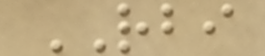RBI
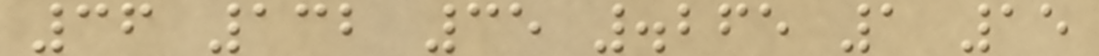36 132 35 .265 1 15
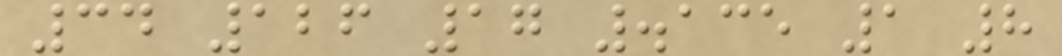34 126 17 .135 1 8
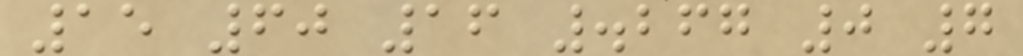15 60 16 .267 0 7
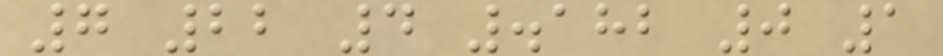7 22 4 .182 0 1
